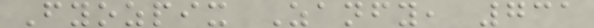Fyozpix Zanfy, 731
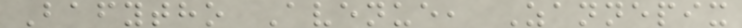Bafytho Avenue, Zannepix
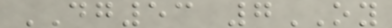DG53 7OY
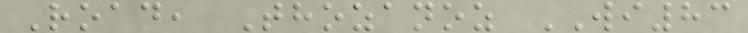Road, Thozanoz WI83
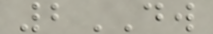2DW
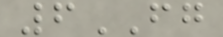6FG
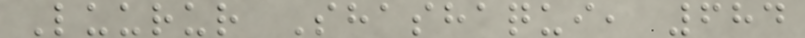Luurur Shashaqui, 684
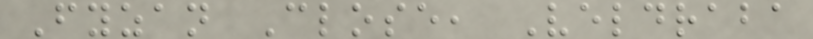Fyzan Close, Veldraba
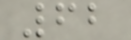62
